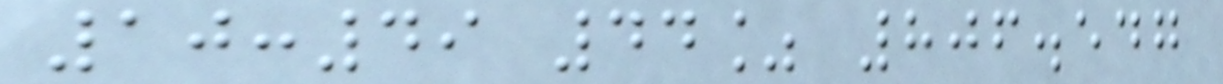10:49 44% 806.547
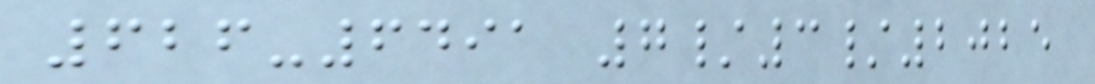626-6491 7/3/2025
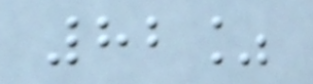82%
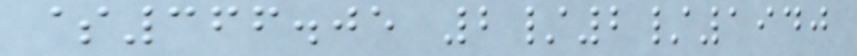$366.05 2/2/1940
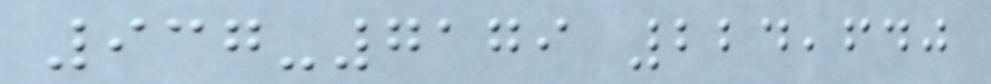937-7179 224,640
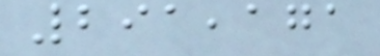291,171
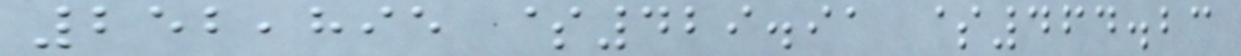252,895 $429.91 $464.23
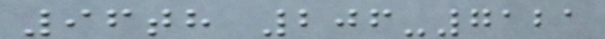96th 206-7121
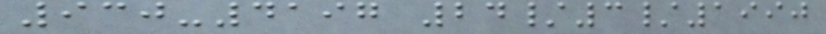930-4197 24/3/1990
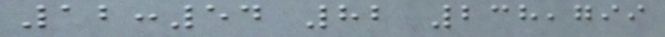12:54 82 238,799
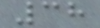38
